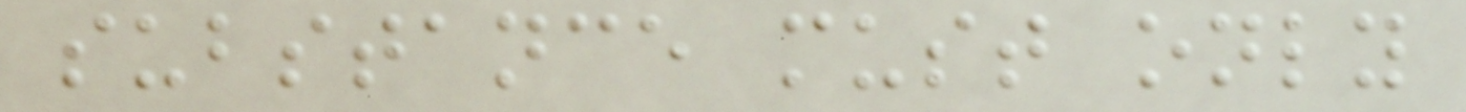substance must only
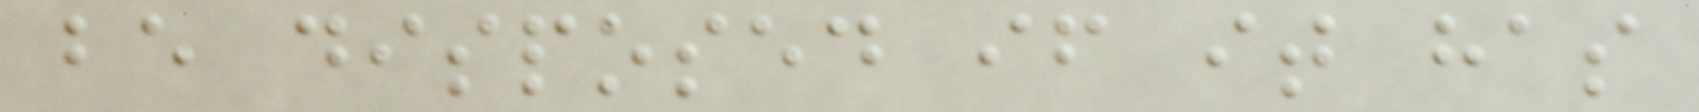be disposed if it has
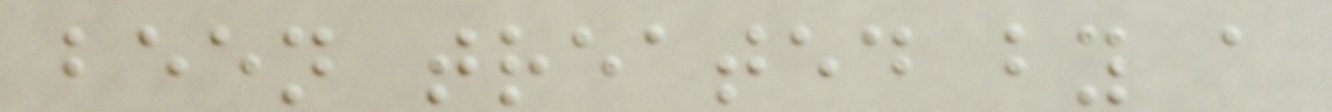been treated by a
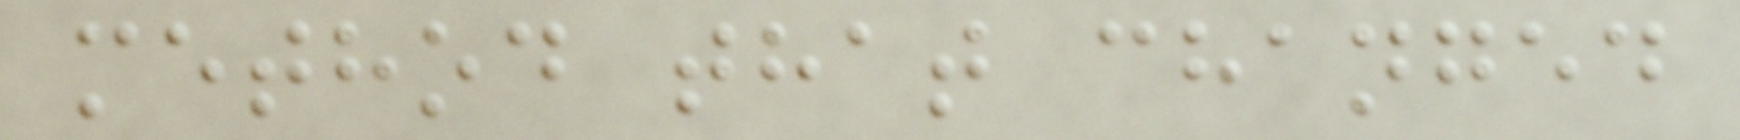method that changed
